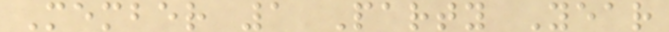Member 1 Party Year
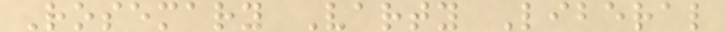Rosemary Varty Liberal
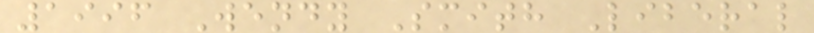1996 Wendy Smith Liberal
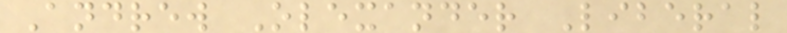Andrew Olexander Liberal
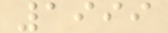1999
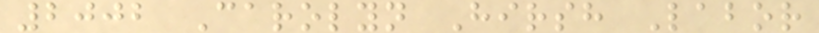2002 Carolyn Hirsh Labor
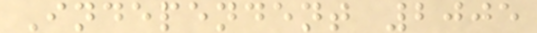Independent 2005
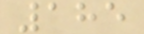185
